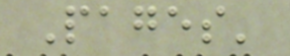Pages'
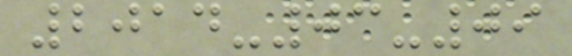2014-03-09
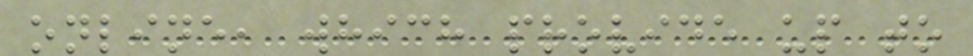online, which provide up to
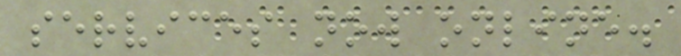services now online.
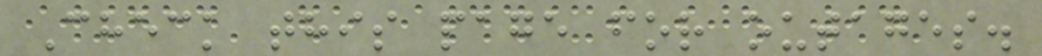Check this page for outages.
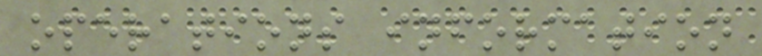operations information
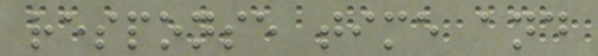response time and
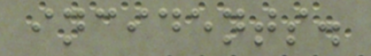incidents.
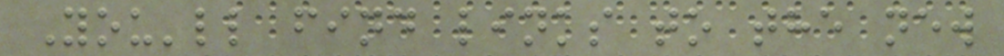You'll find links to the new
